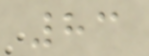83
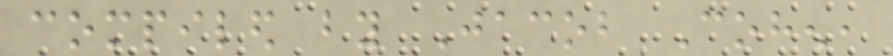compiled by Jacob Cohen,
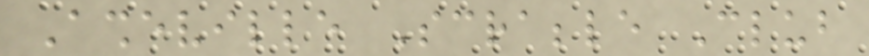Asheville Scrabble Club
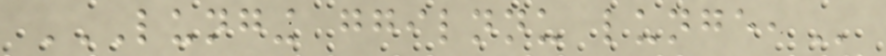LUNGING GGILNNU LUNGE,
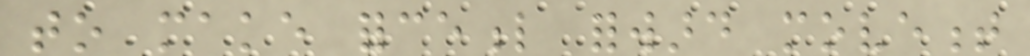to make forceful forward movement
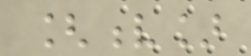[v]
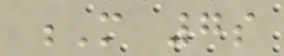M 7s
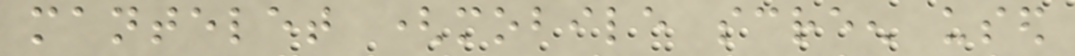mantelet (mobile screen used
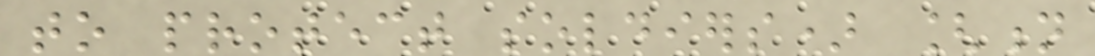to protect soldiers) [n
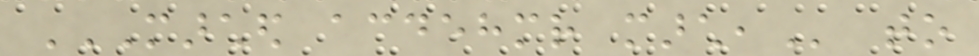MARCHED ACDEHMR MARCH, to
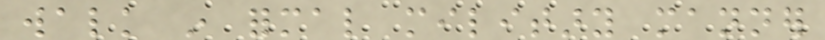walk in formal military manner
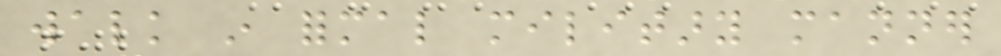walk in formal military manner
